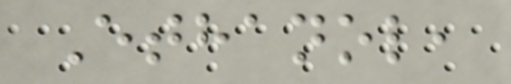Ethanol,
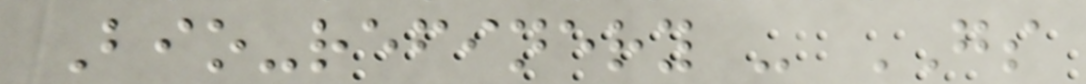Bio-refinery - GS
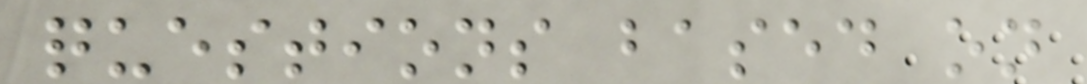questions based on
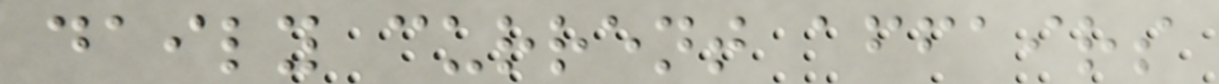daily current affairs
